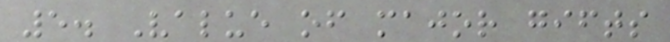5. Value of major gifts
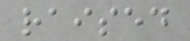raised
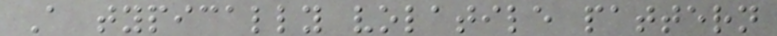A typically volatile pattern
